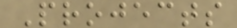Projects
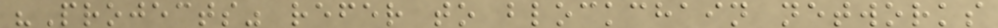"Projects" refer to blockchain networks
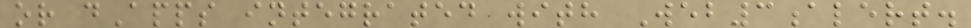or dApps integrated with Web3alert.
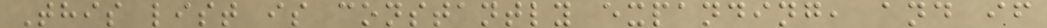This list is constantly expanding, and if
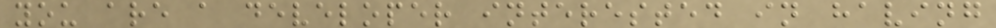you are a developer interested in having
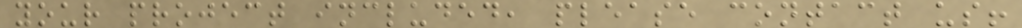your project included, please contact us!
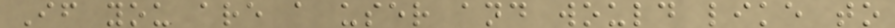If you are a user and would like to
